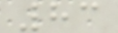83
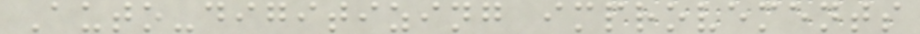Auto-digitizing improvements
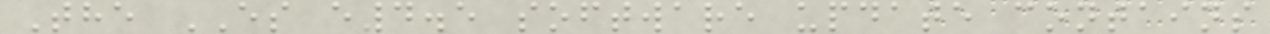The ES e4.5 software update contains
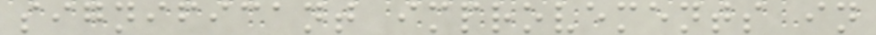significant improvements in
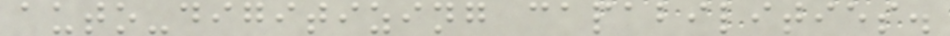auto-digitizing capabilities.
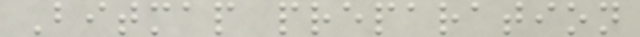Bitmap preparation
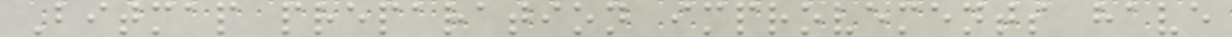Bitmap preparation improvements have
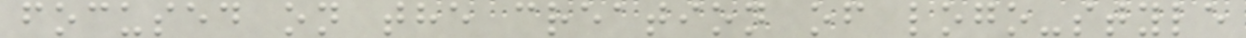focused on the creation of logo-style
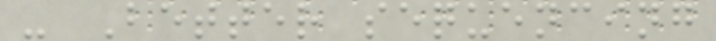- Better sequencing
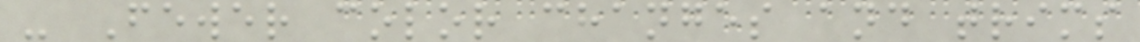- Fewer color changes and trims
